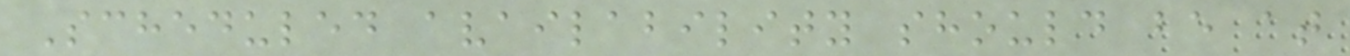Scheduled availability should be at
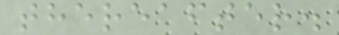thereafter.
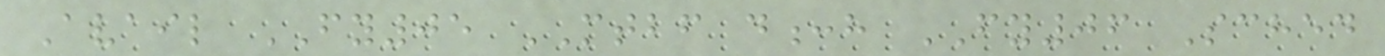Avail FY05 MTBF d:h FY06 Sched
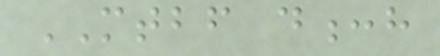MTBF d:h
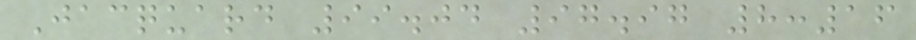Jacquard 99.04 97.97 8:16
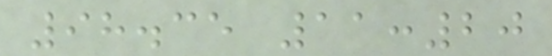98.35 11:20
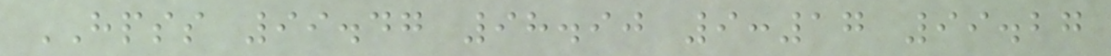HPSS 99.47 98.90 9:17 99.27
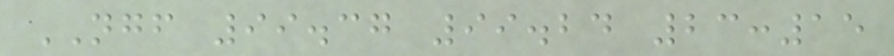NGF 99.37 99.24 23:15
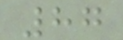87
